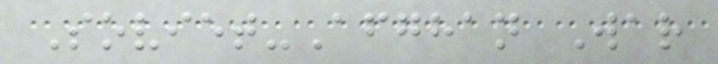Soviet-Afghan War
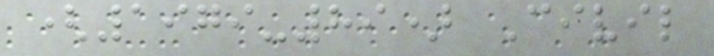(1979-89) Civil
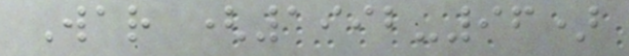War (1992-96)
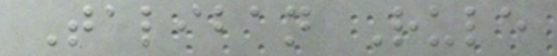Taliban Rule
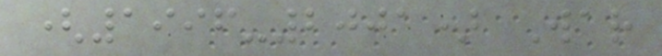(1996-2001) War
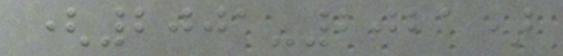(2001-2021)
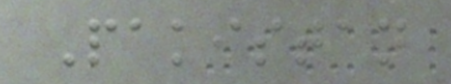Pakistan
